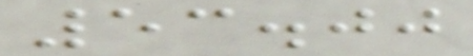53.00
